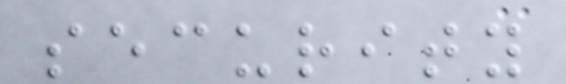security
